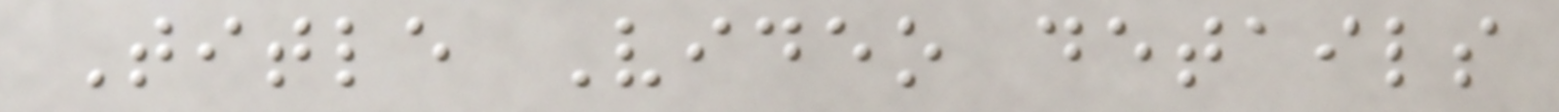Title Video details
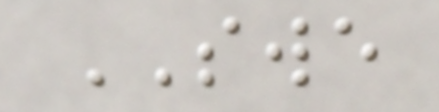SWE
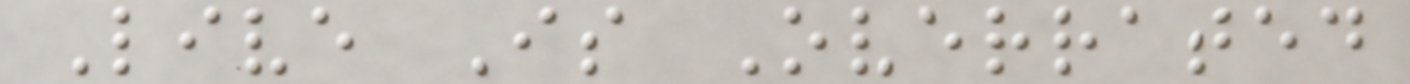Live Is Overrated
